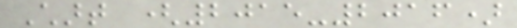Chart (2015-2016)
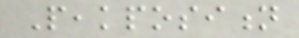Peakposition
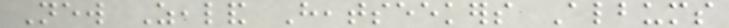New Zealand Heatseekers Albums
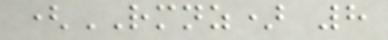(RMNZ) 8
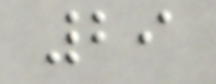29
